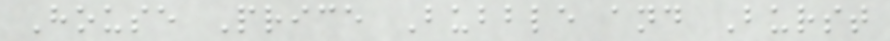House Price Bubble and Burst
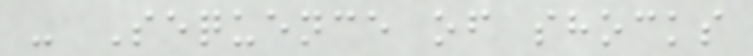- Sequence of shocks
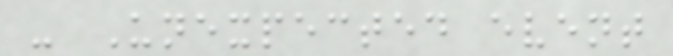- Unexpected event
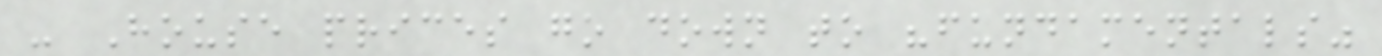- House prices go down to "fundamentals"
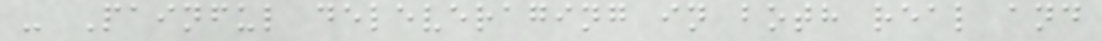- Painful deleveraging in both real and
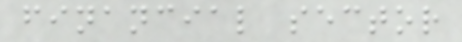financial sector
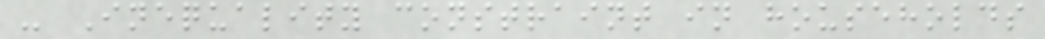- Inequality constraint in households
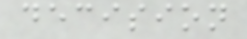decision
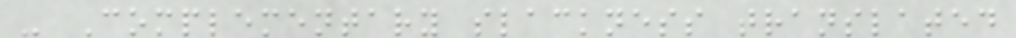- Complementary slackness translated
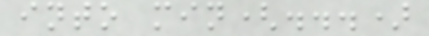into min(...)
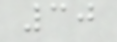30
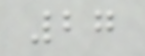27
